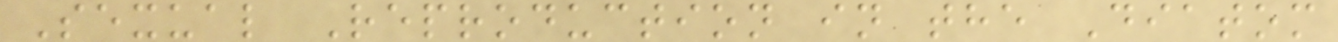Sexual Reproduction in the Diatom
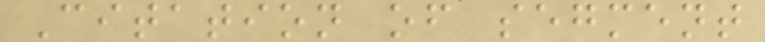Citation of segment
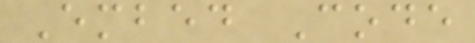Embed Code
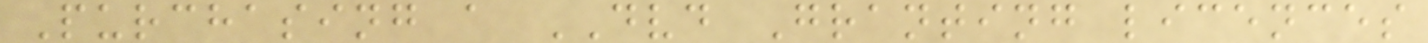Purchasing a DVD Granting licences
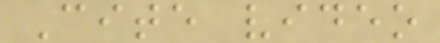Cite video
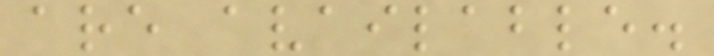are available.
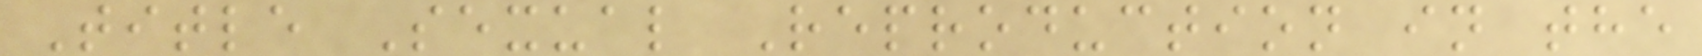Title Sexual Reproduction in the
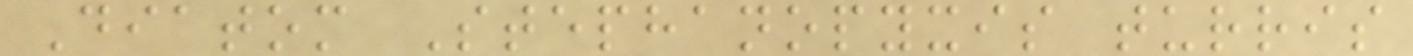Diatom Stephanopyxis turris
